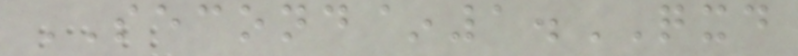SECOND~1.QXD
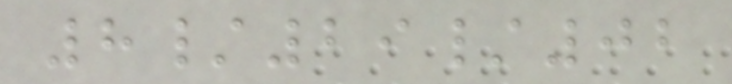8/29/02
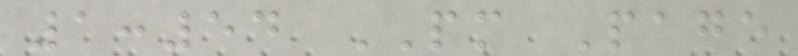1:54 PM Page
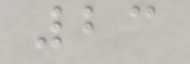23
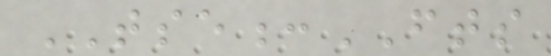TSE:FTS
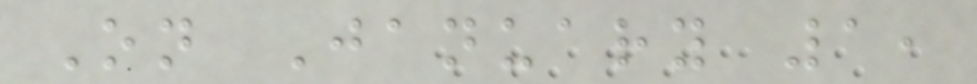On January 1,
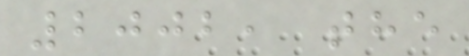2002, the
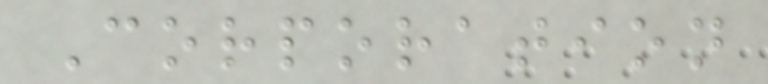Corporation
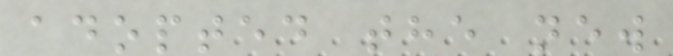adopted the new
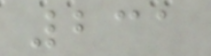231
